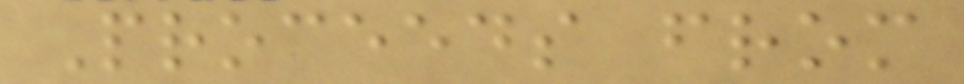Proceeds from
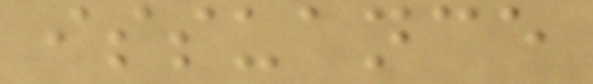issuance
